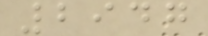2947
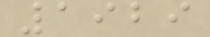1929
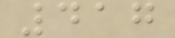417
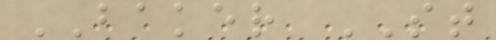BAKER ST
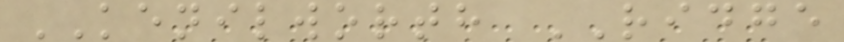KENILWORTH RIDGE
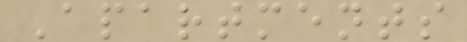Apartments
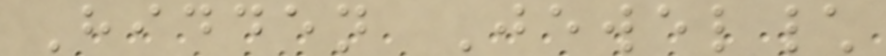Hidden Jewel\
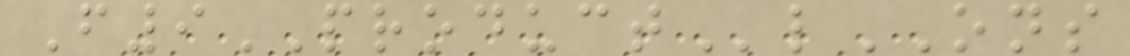F9PRODUCTlONS
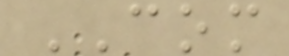COM
